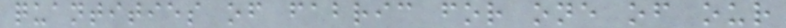quantities of fabric for one of our
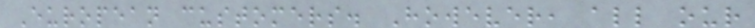European customers. However, all our
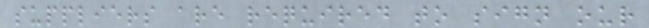suppliers are required to sign our
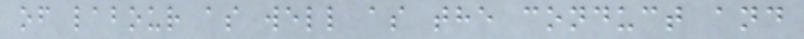of labour as well as the conduct and
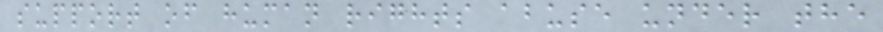support of human rights abuse under the
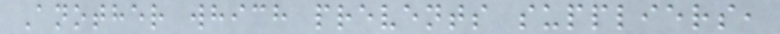Another which prevents suppliers,
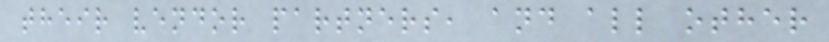their vendor partners, and all other
